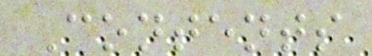Contents
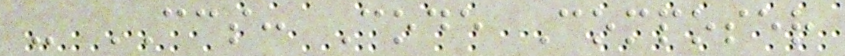- CCS: Code Composer
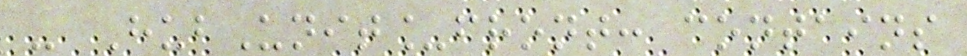- HubUnit_front: contains
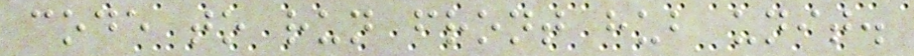code to run front hub unit.
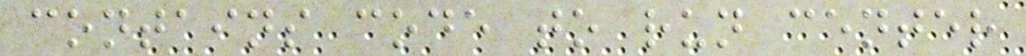contains code to run center
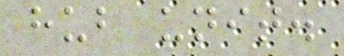hub unit.
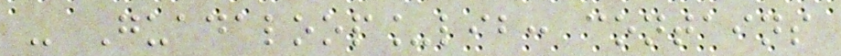- Guadaloop_lib: contains
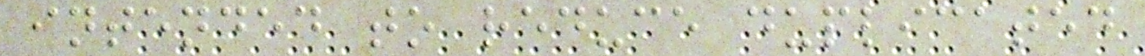intended to reduce duplicated
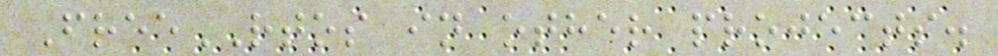FreeRTOS in other projects.
